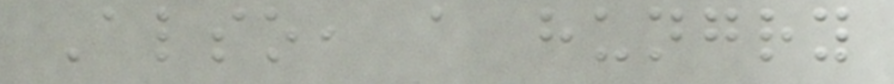Also, a hungry
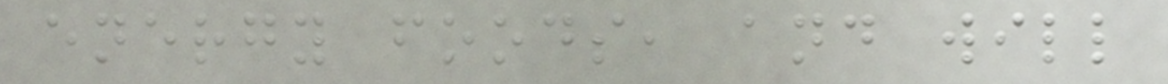energy foods, and will
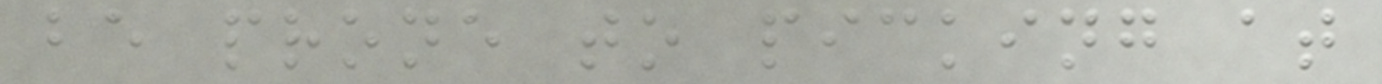be prone to picking at
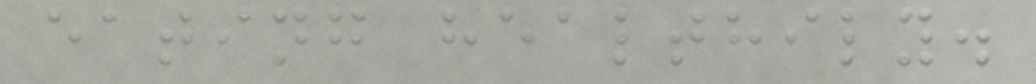eating healthily.
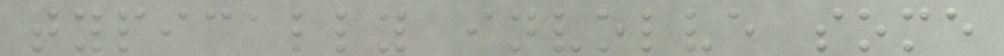typically involve some
